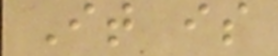It is
